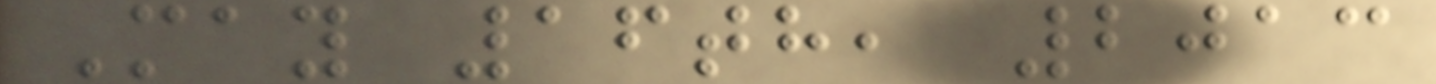May 16th, 2013
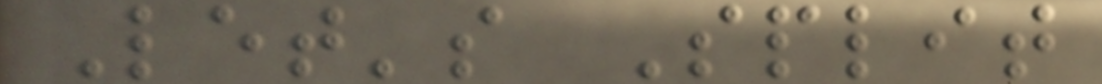Let's Split
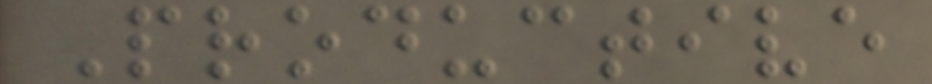Productive
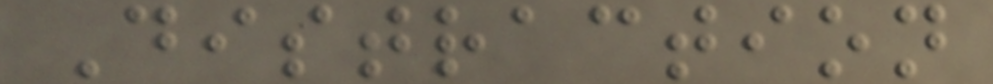Distraction
